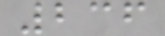236
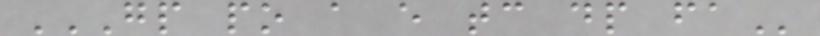GP PO A E TC DP FA
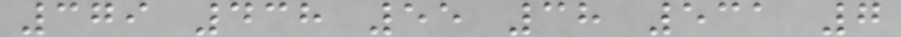379 438 55 38 531 7
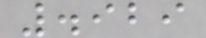.929
